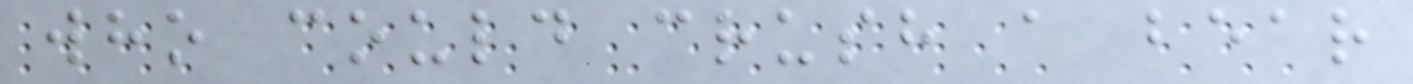who could crush a bear
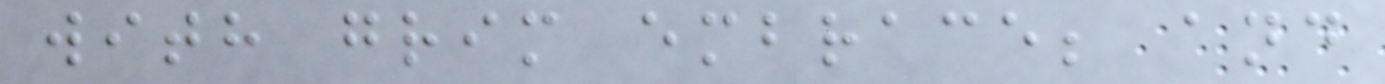with grim embrace; and
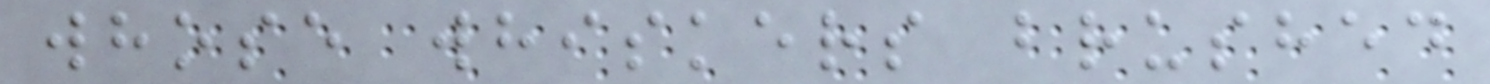whose whiskers brushed
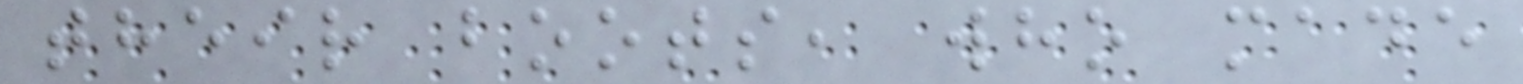their boots, who made
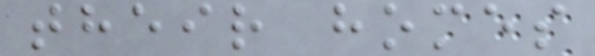their homes
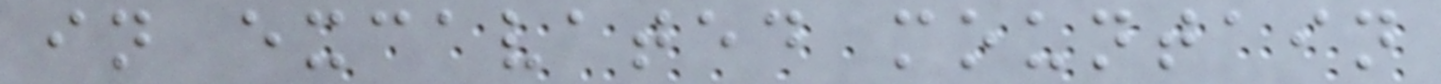in excavated mountain
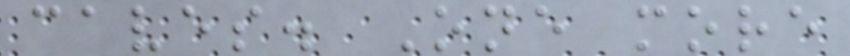caves. One more
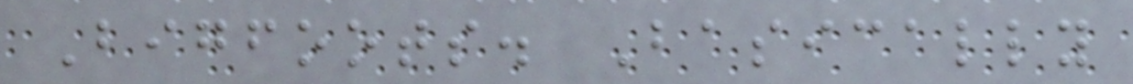Bigfoots. Basically
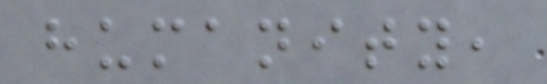humanity,
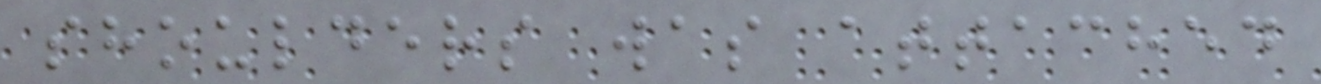shoulders was attached
